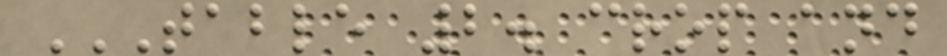TABLE 2. CROP AND
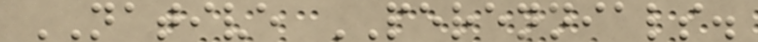NATIVE PERENNIALS.
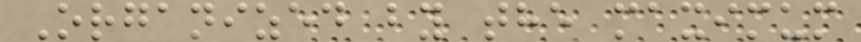Organized by the maximum
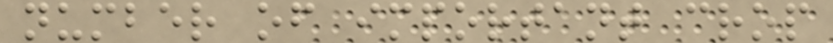number of important crop
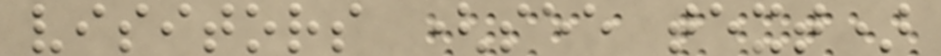visitors (see text)
